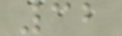32
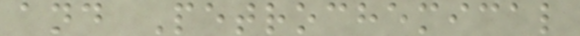and Petrochemical
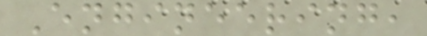Engineering,
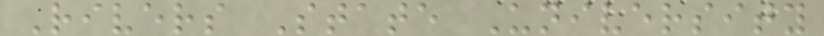Rivers State University
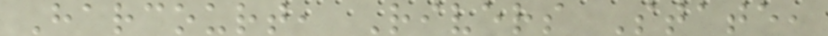Harcourt, Rivers State,
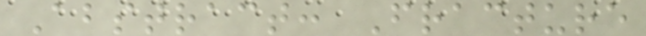Abstract: Fracture
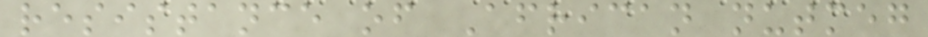resistance of African nutmeg
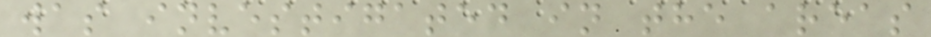was investigated in the areas
